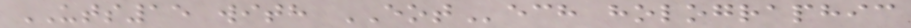UTS15 with EOTech holographic
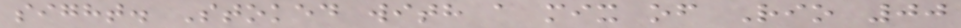sight. Stoked with a mix of Rio 00
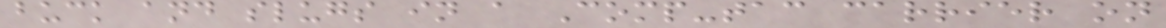buck and slugs in a Comp-tac carrier on
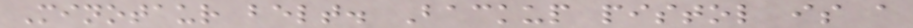Minotaur belt. Backup pistol is a
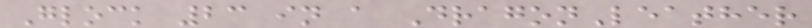Glock 23 in a DragonLeather
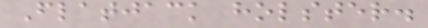Flatjack holster.
